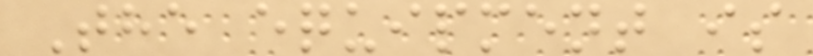The equipment is
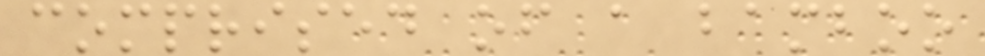comprised of a bamboo
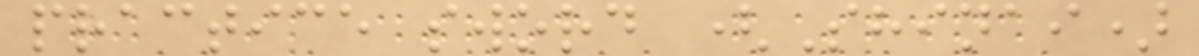practice sword (Shinai)
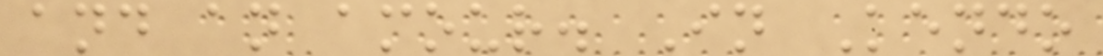and an amour. In Kendo
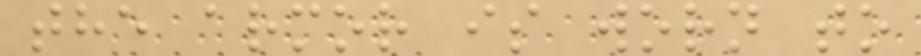the armor is worn to
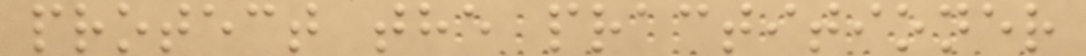protect the practitioner
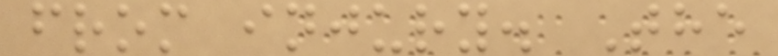from injury. The
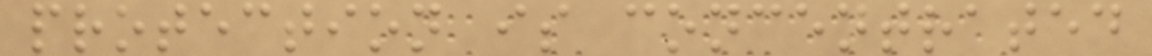protection is concentrated
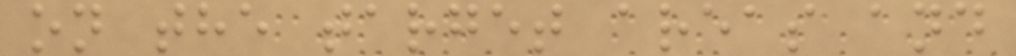on the target areas and
